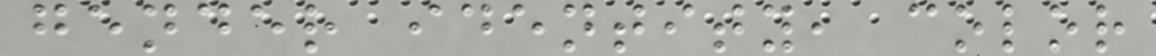gender identity, color
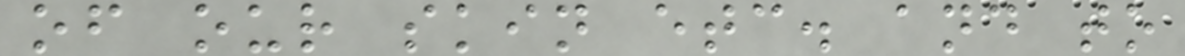of our skin etc. and to
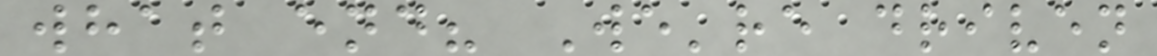what end? We're driven
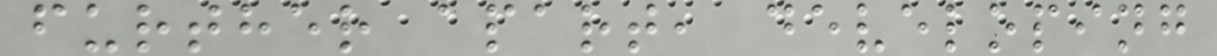further apart, developing
